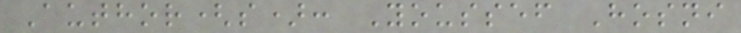Author(s): Youssef Hosni
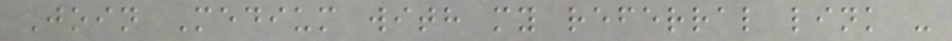Join Medium with my referral link -
